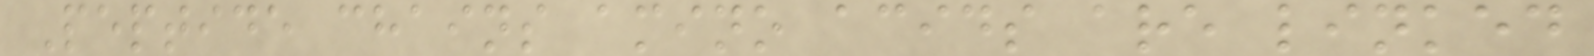Peptide chains amino acids are linked
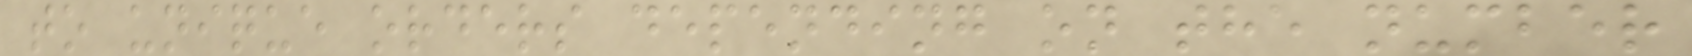to unique orders depending on the number
